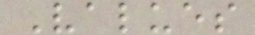Values
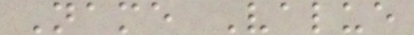Name Value
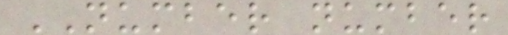NUMBER number
